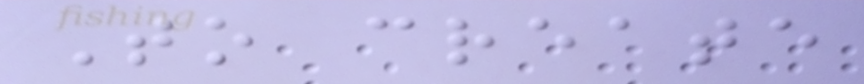To create
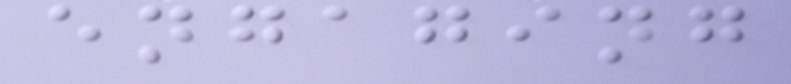engaging
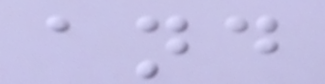and
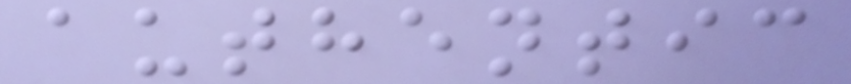authentic
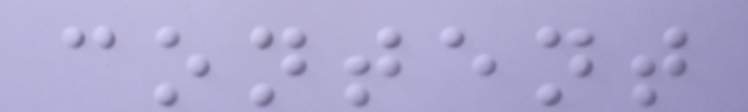content
